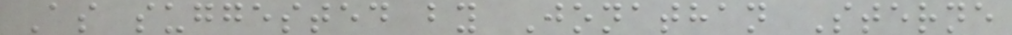As suggested by Jonathan Sterne
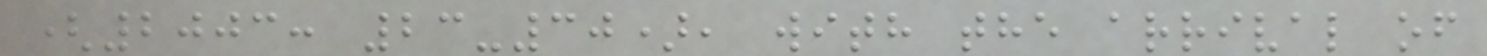(2003: 23-30), with the arrival of
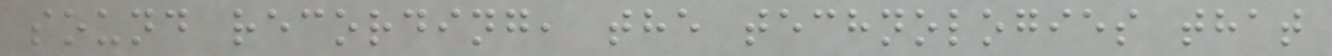sound recording, the technologies that
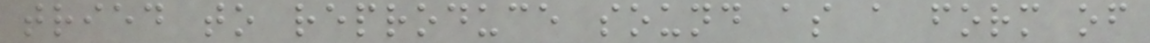tried to reproduce sound as a form of
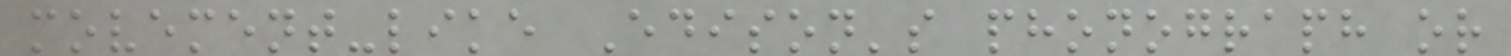movement-like Edison's phonograph or
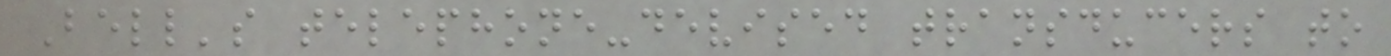Bell's telephone-devised transducers to
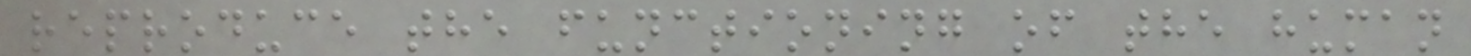reproduce the functioning of the human
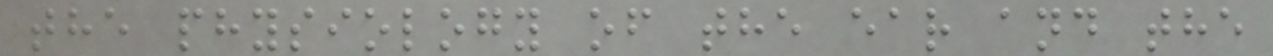the physiology of the ear and the
